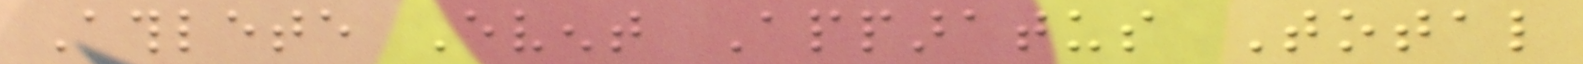Athlete Event Apparatus Total
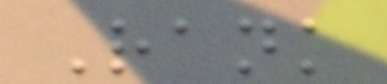Rank
